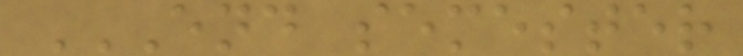END SEMESTER
